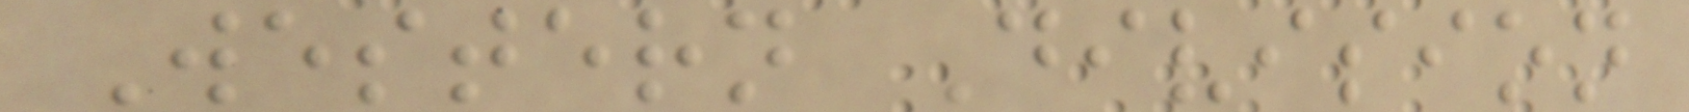Western Division
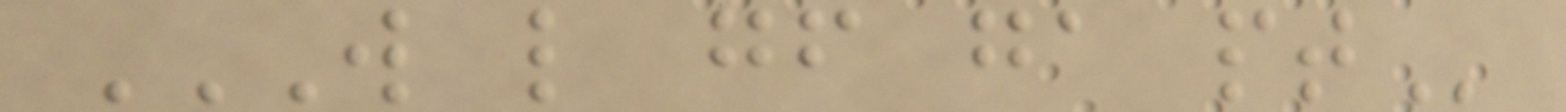W L GF GA PT
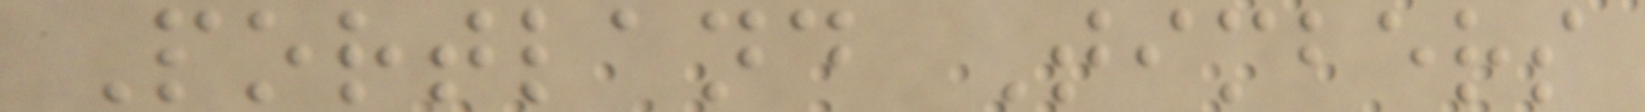Portland Timbers
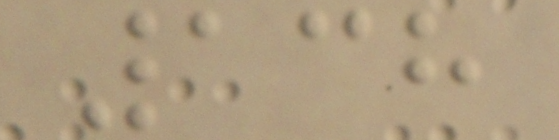138
